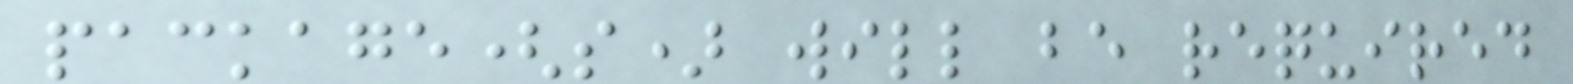package(s) will be required
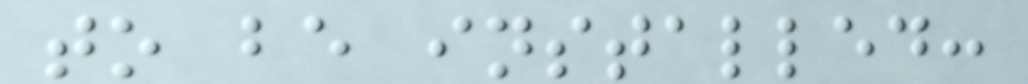to be installed:
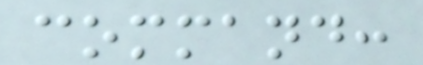command:
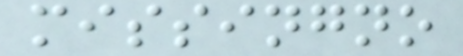missingno
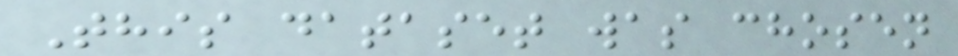This dataset was chosen
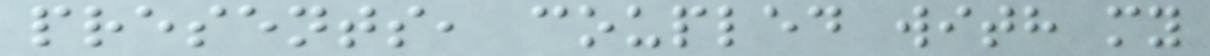presents, coupled with my
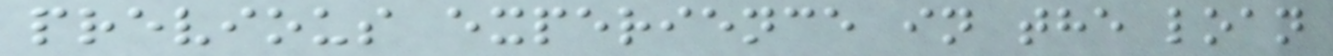previous experience in the loan
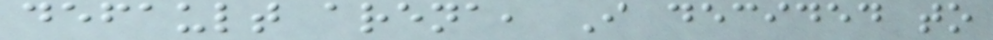default arena, I decided to
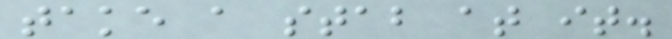take a stab at it.
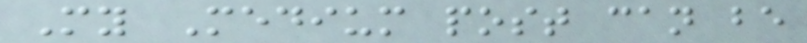My Medium post can be
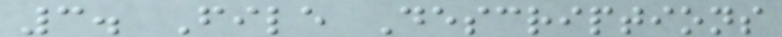3. File Descriptions
